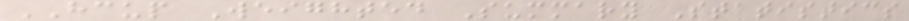HCUP Weighted Summary Statistics
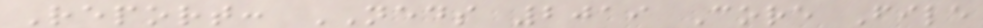Report: NEDS 2019 Core File
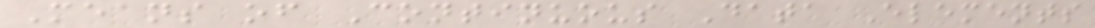Means of Continuous Data Elements
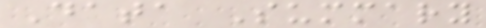Data Summary
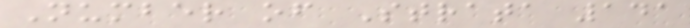Number of Strata 141
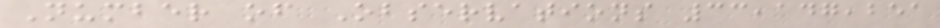Number of Observations 33,147,251
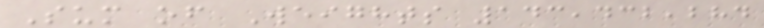Sum of Weights 143,432,284
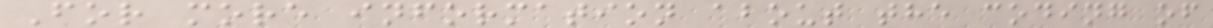For more information about the coding of
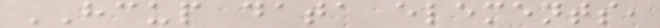HCUP data elements,
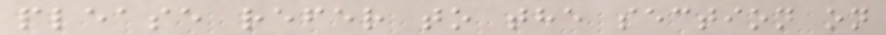please refer to the section on
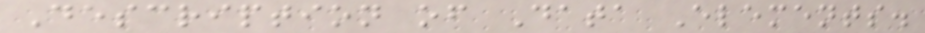Description of Data Elements.
